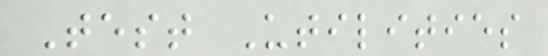Test Utilities
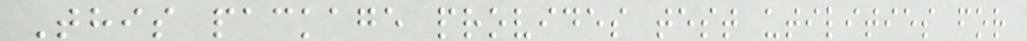This package provides test utilities for
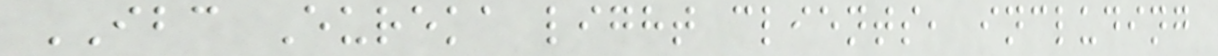IBC Eureka light clients, including
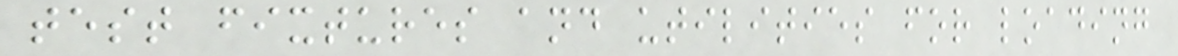test fixtures and utilities for loading
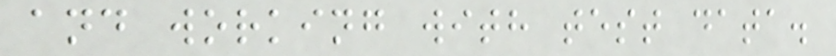and working with test data.
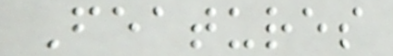Features
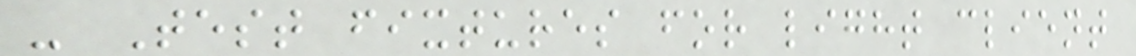- Test fixtures for light client
